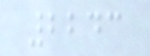2243
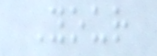Your
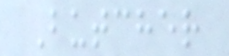Butcher
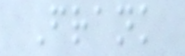Frank
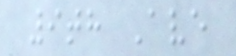9th Ave
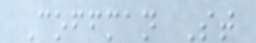Coffman St
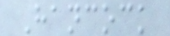Hancock
